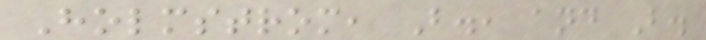Holmstrom, B., and B.
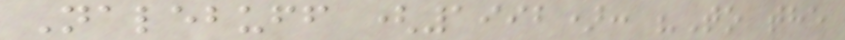Nalebuff (1992): "To the
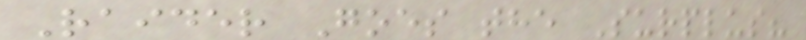Raider Goes the Surplus?
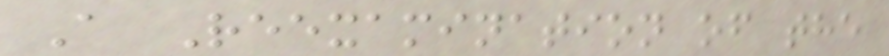A Reexamination of the
